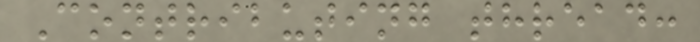Contributing thread:
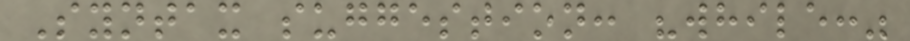Syntax suggestion: "while:"
